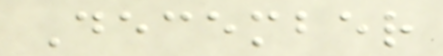December
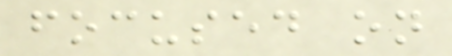focused on
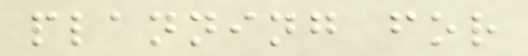planning for
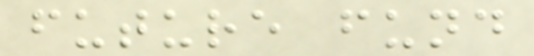future fund
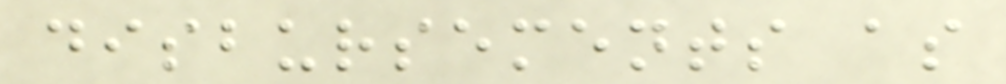disbursements as
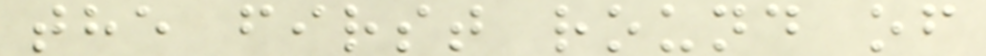the first round of
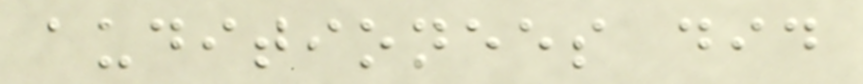auditionees did
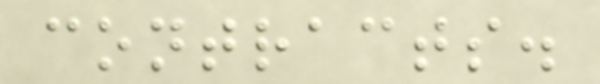contracts.
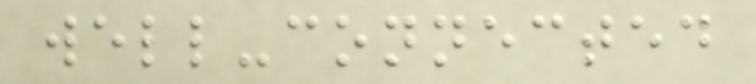well-connected
